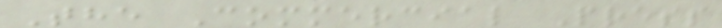The Commercial Press
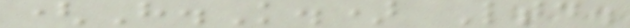(H.K.) Ltd.
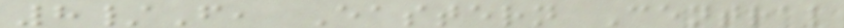8/F, Eastern Central
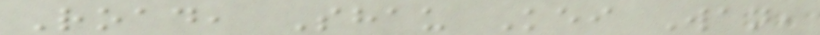Road, Shau Kei Wan,
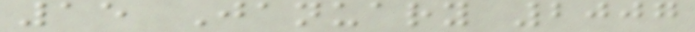15 January 2007
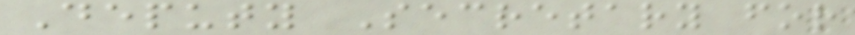Deputy Secretary for
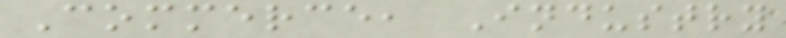Commerce, Industry
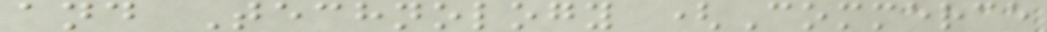and Technology (Commerce
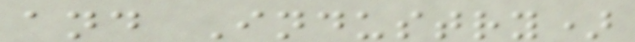and Industry)
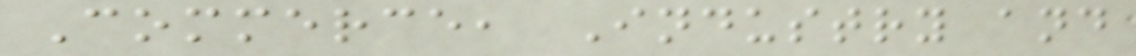Commerce, Industry and
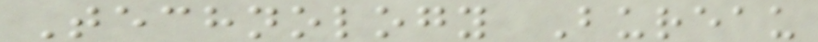Technology Bureau
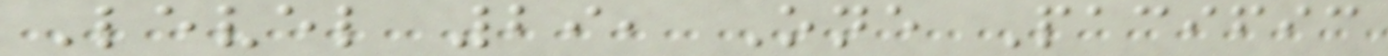Level 29, One Pacific
